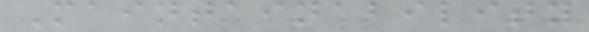Maintainability
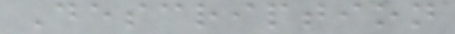Description
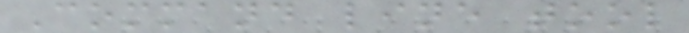Command line tool
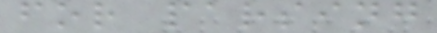for parsing
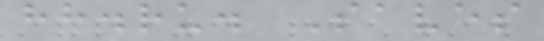hh.ru. Saves
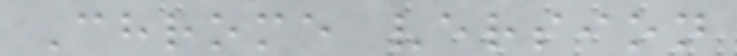Chrome version
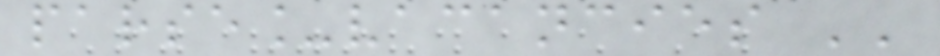parse_vacancies ''
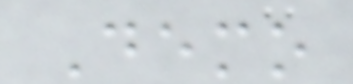Demo
